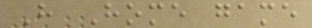H Home game
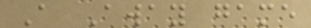A Away game
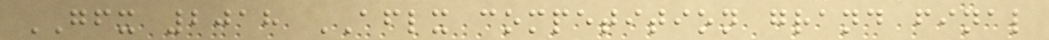GFX 2018 AFLX competition grand final
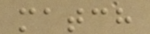match
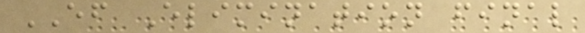EF Elimination final
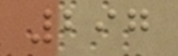297
